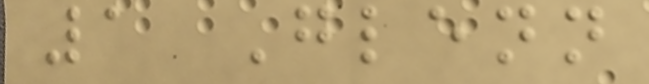1 Glenn
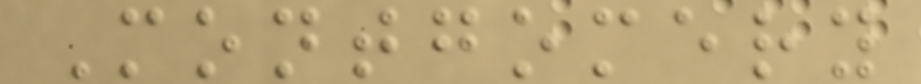Montgomery
